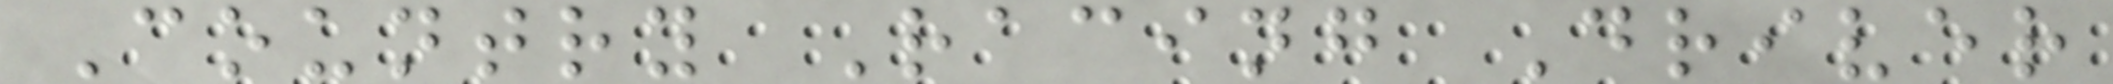Country Racing Driver
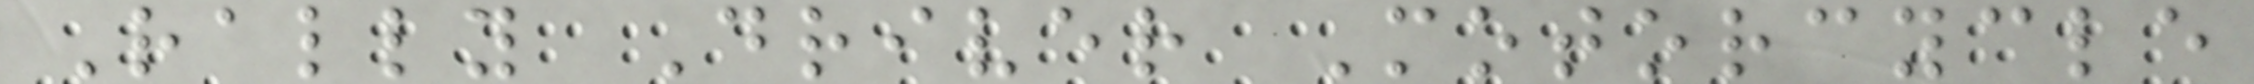Rally Driver Motorcycle
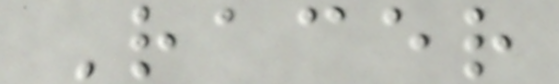Racer
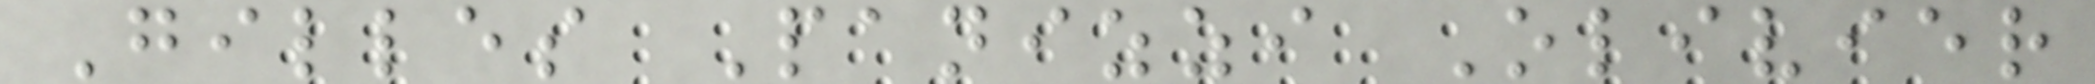Gilles Panizzi Olivier
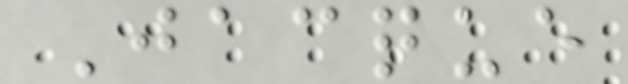Jacque
